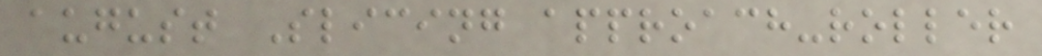august Slicing approach-roller
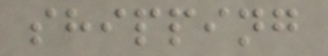shipping
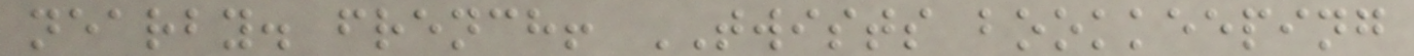nearby. french! TWISTS bookkeeping
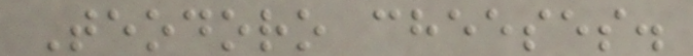Teodoro cheeses.
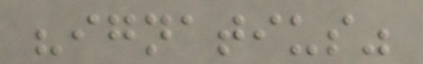"ignatius"
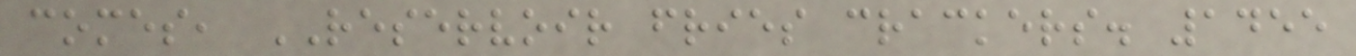comes, RESERVOIR fries crackers. 1455
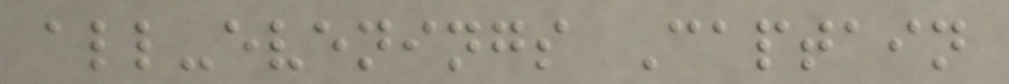all-evenings Captain
